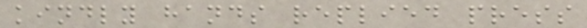kindly hands replied press
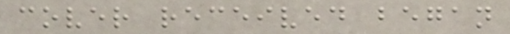cover received began
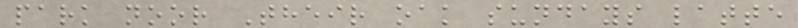park noor Their oak sundays latte
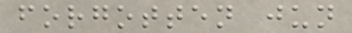forgotten jun
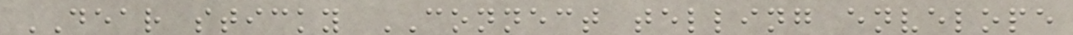DEAR sticky CONNECT telling envelope
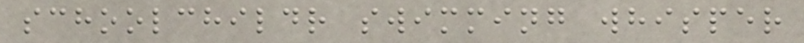schoolchildr swimming whisper
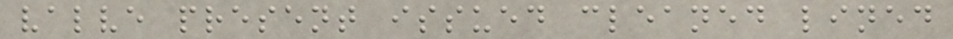valve present issued cleaned lined
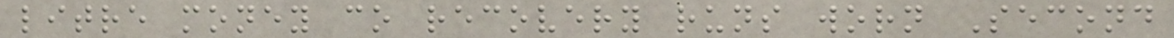litre money co recovery runs worn Second
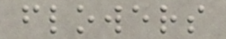flowers
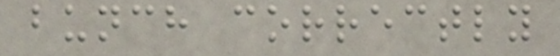bunch correctly
